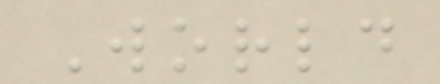World
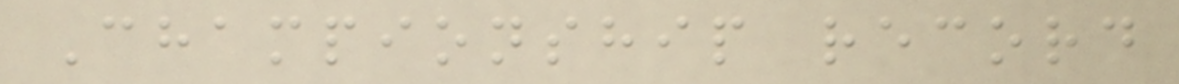Championship record
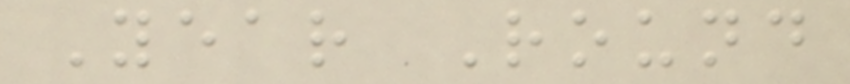Year Round
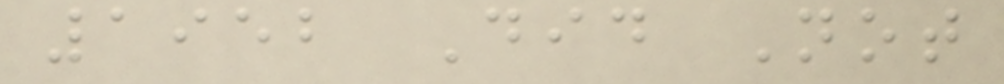1952 Did Not
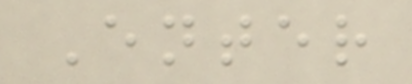Enter
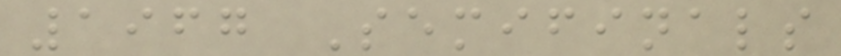1967 Semifinals
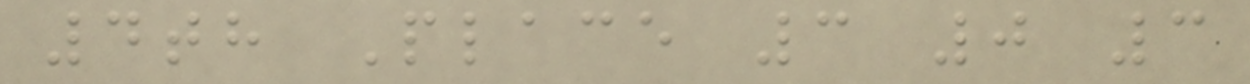4th Place 3 0 3
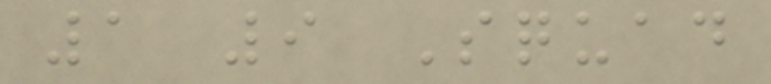1 9 Squad
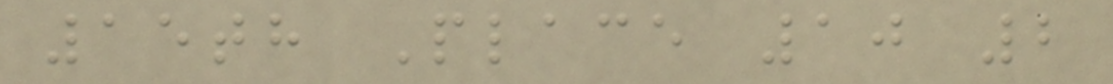15th Place 10 2
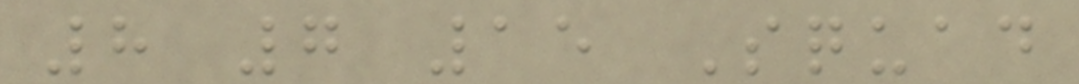8 7 15 Squad
